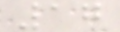17
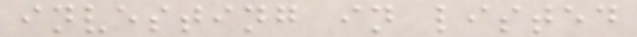investing in listed
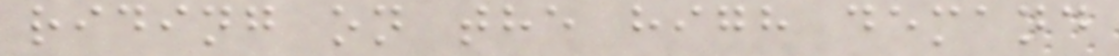riding on the high demand
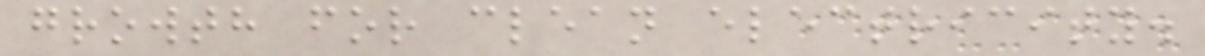growth for clean electricity.
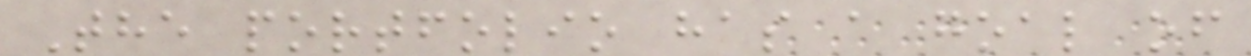The portfolio has a goal of
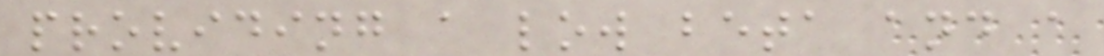providing a low beta and a
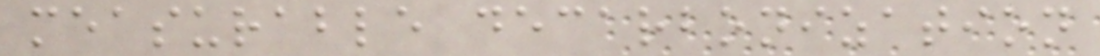measurable decarbonization
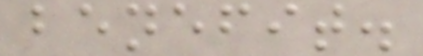benefit.
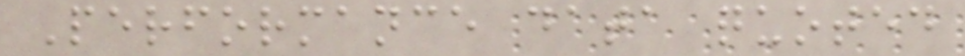Performance data quoted
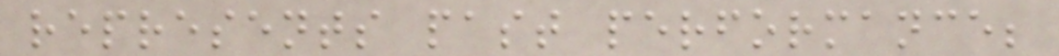represents past performance;
